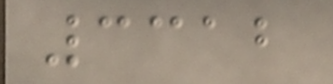3312
